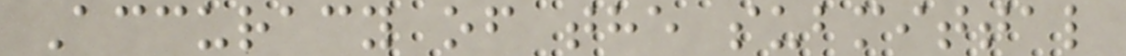Accuracy of the submittal
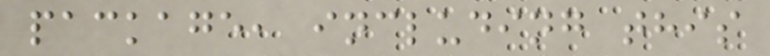package, including this
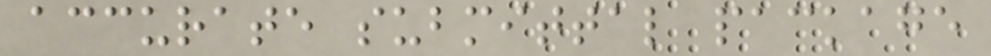accurate submittal package
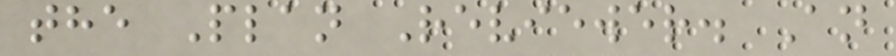the Plan Reviewer. An
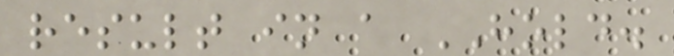result in a HOLD.
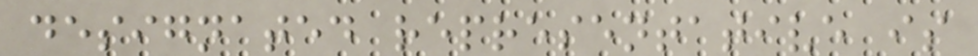designated representative is
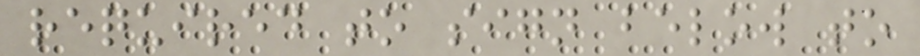required to sign below to
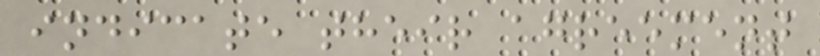indicate their agreement
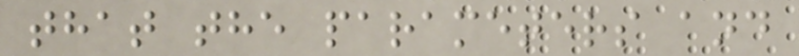that the parameters and
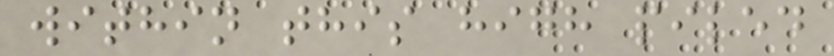within this high piled
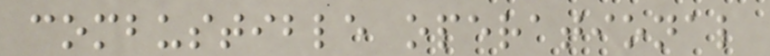combustible operational
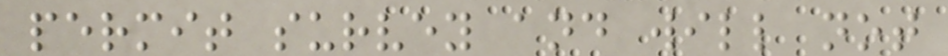permit survey and will not
